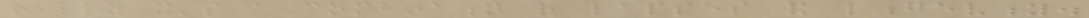really it's a combination of lapses and longevity.
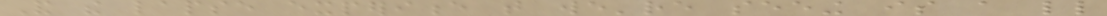And the lapse experience that we're seeing is a little
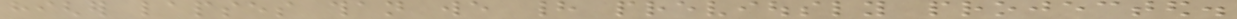higher lapses than we had previously projected.
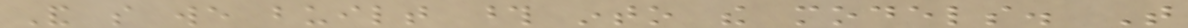And so we built those into the models. That
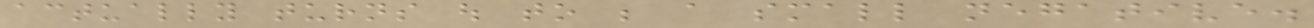actually turns out to be a small negative.
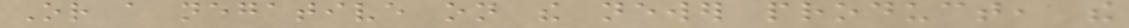Or a negative on the newer product, the
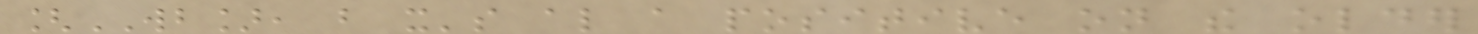[WB], but it's also a positive on the older
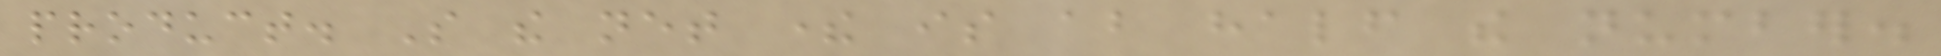product. So the net there is about half the number.
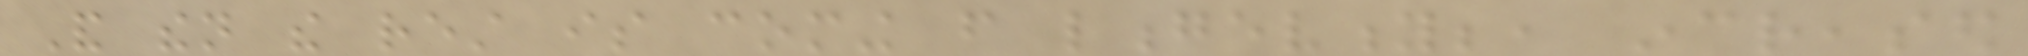And then the rest is coming from longevity;, increased
